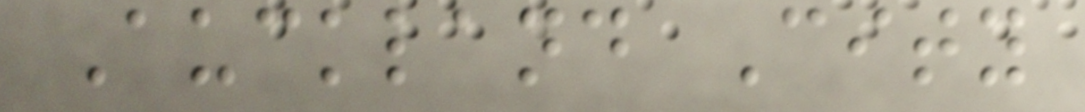Auckland City
